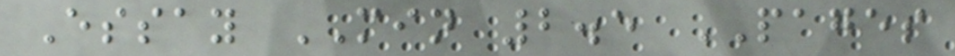Essay MIN 2.5 PAGES
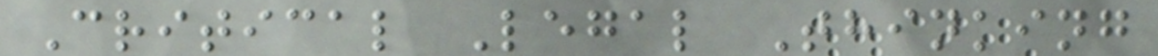Critical Legal Thinking
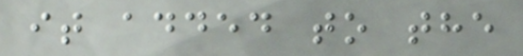it added to the
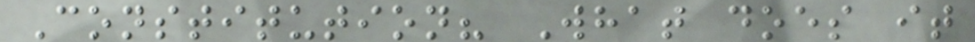Constitution? What does it
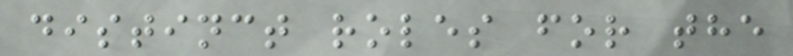distinct roles for the
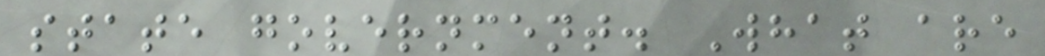state government. What are
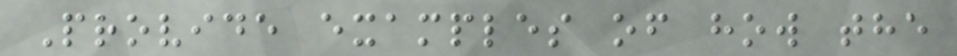Provide examples of how the
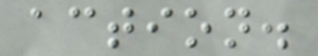action.
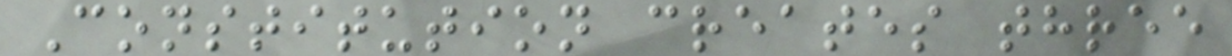Constitution creates three
